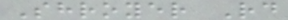Shroyer Rd
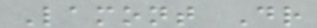Lamont Dr
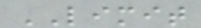LIMIT
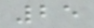25
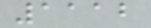1112
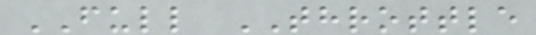FULL THROTTLE
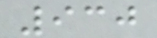930
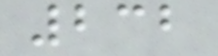232
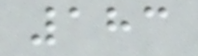183
